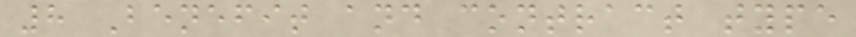8 Benefit and contract type
